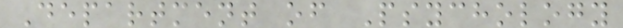Department of Psychology
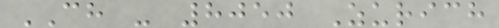CH - 8050 Zurich
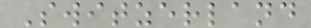Switzerland
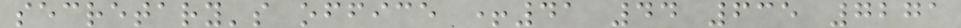secretary's office +41 44 635 7271
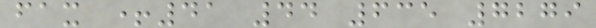fax +41 44 635 7279
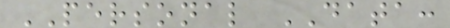PERSONAL DATA:
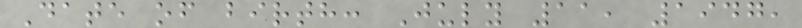Date of birth: July 11, 1947,
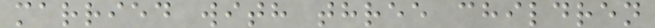married with three children
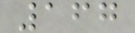167
